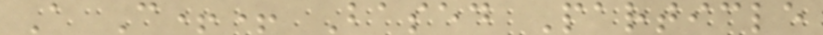A C++ Based Particle
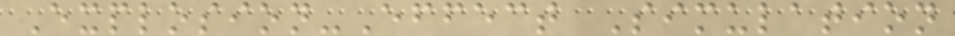Explosion-Effect Simulation
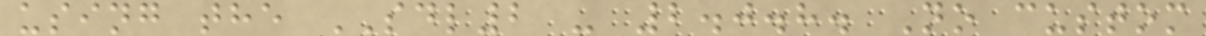using the SDL2 - 2.0.8. No custom
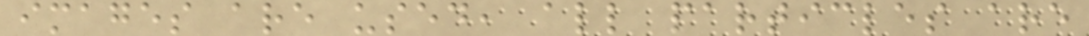images are used, all particles are
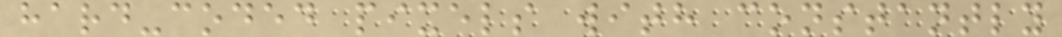hard-coded pixels with constantly
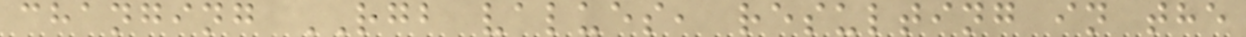changing RGB values, resulting in the
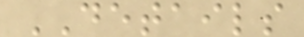DETAILS
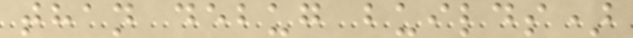than debug builds)
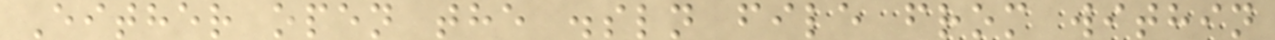Either open the .sln file from within
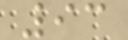93
